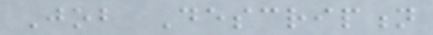Job Description
